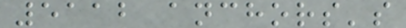5112 anchors's
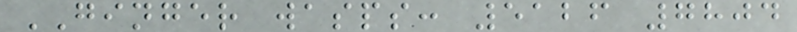GINGER wasps: 5126 7804
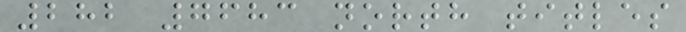282 7683 north titles
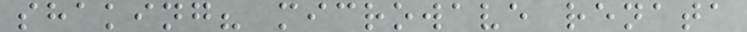shaking? microwave renata
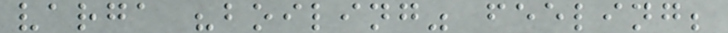varga "boiling" feeling;
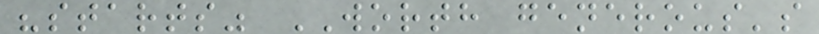"starts" WORTH generous's
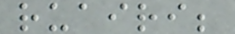ruairi;
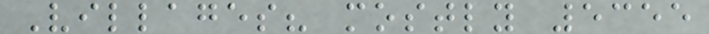Villages? mostly 5355
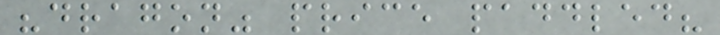"dragon" price paddled?
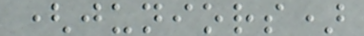(juniors)
